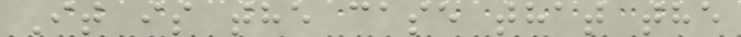It is the case that the
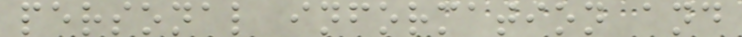personal information and
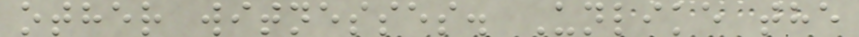other witnesses. Unlike the
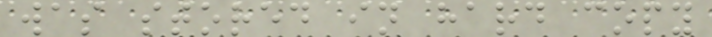was stored in hard copy
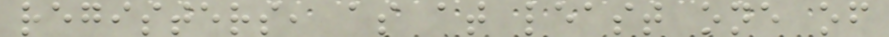registers, as at least one of
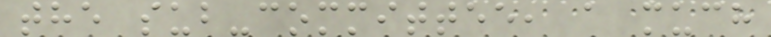the sub-committee, a much
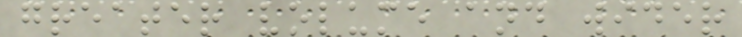greater volume and wider
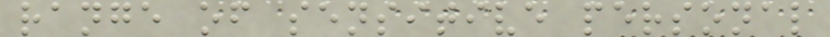range of sensitive personal
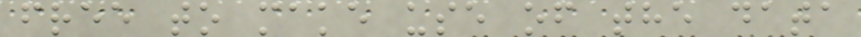free to make use of the data
